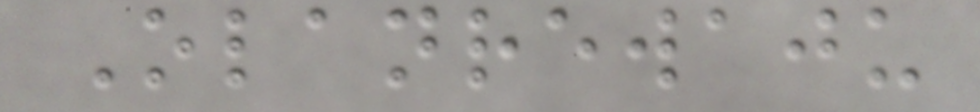Olanrewaju
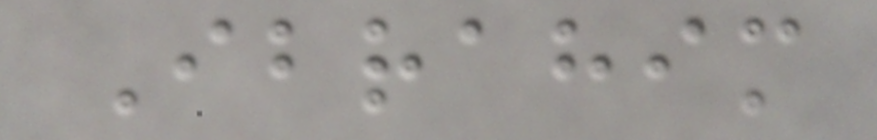Ibrahim
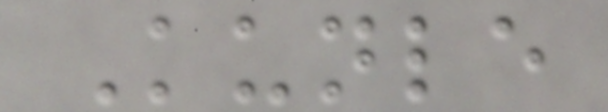Kunle
